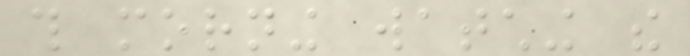this morning watching the
